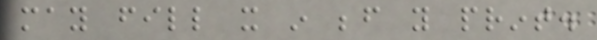may fill it in before you print.
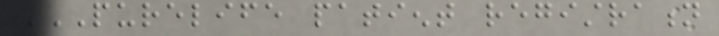PURELIFE PATIENT REGISTRATION
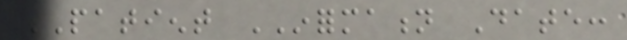PATIENT INFORMATION Date:
